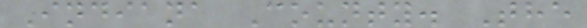Indiana County. The
